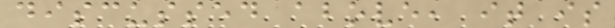discussed above, it is
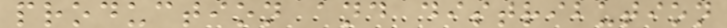production and distribution
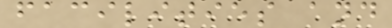facilities and
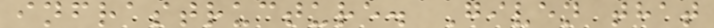infrastructure. Given that
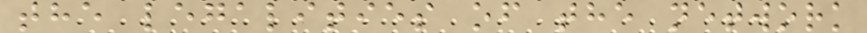the legalities of the network
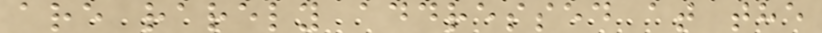are rarely addressed at the
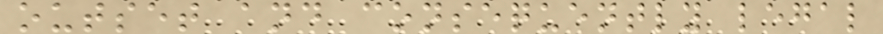outset and consequently legal
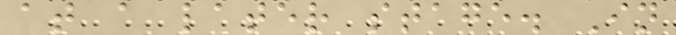at a later stage. In
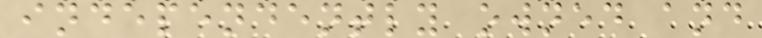independently owned and
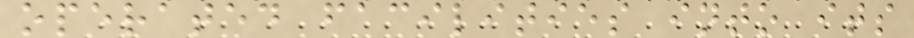operated facilities into its
